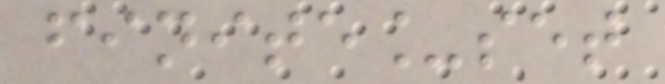finite_set
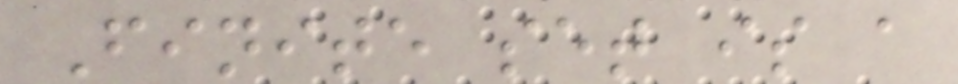Finite set is a
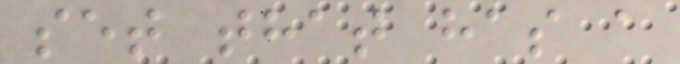set that has a
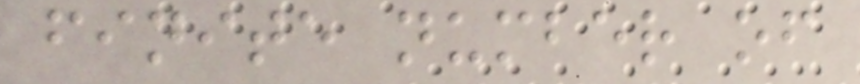finite number of
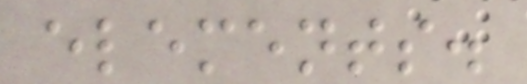elements.
